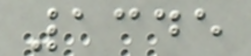1345
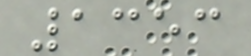1353
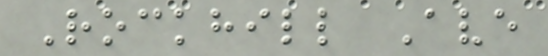Rockhill Ave
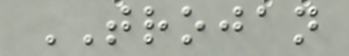TROJAN
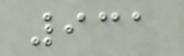931
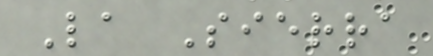La Sierra
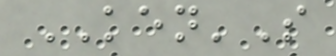KEN'S
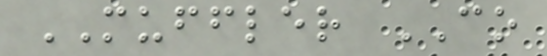MUFFLER CO
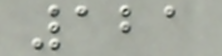121
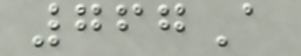767A
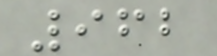962
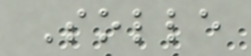Solle
